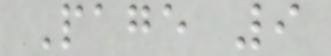Page 9
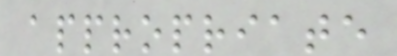appropriate
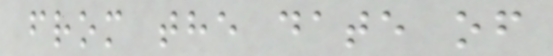from the date of
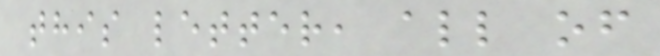this letter, all of
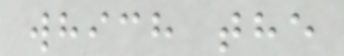which the
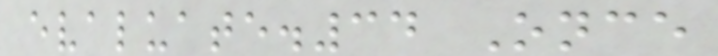evaluate.34 Once
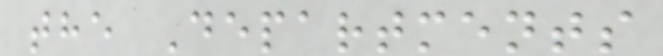the Departments
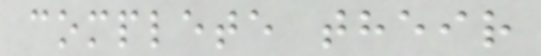complete their
